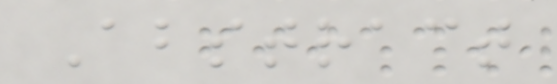Abstract
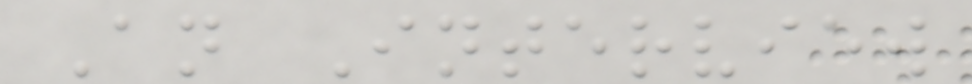An Interview
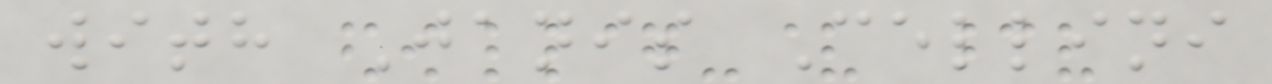with Janis Cellini
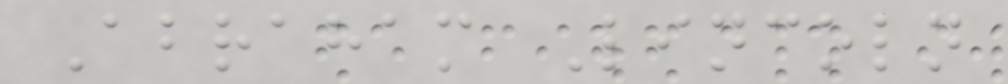Abraham Lincoln
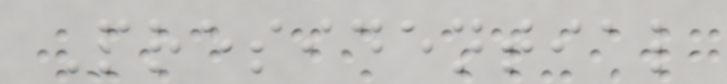Presidential
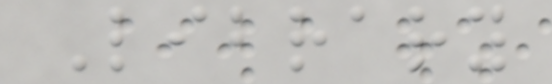Library
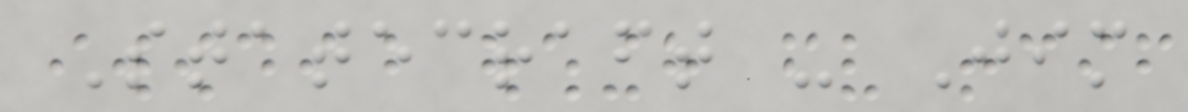Statecraft - Jim
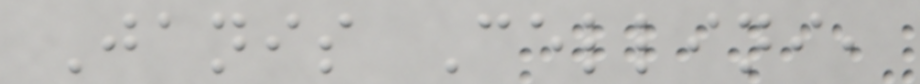Janis Cellini,
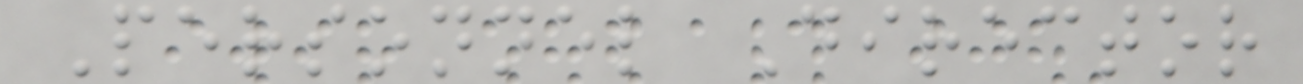Personnel Director
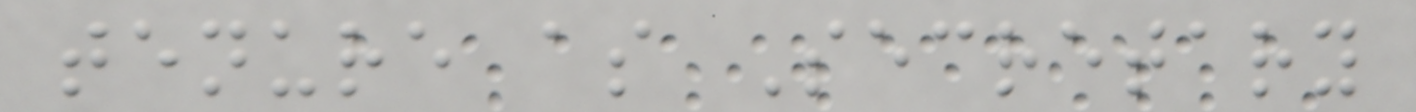tenure as Secretary
